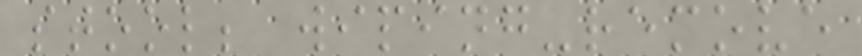stool; wiping-remove
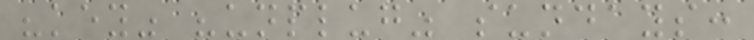"key" "unplug" sundays:
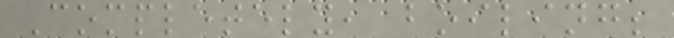Completely, boiling;
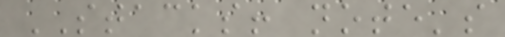STACKS! note's
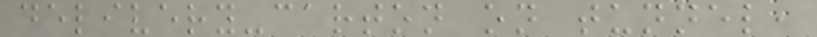delivery-carton on tunnel,
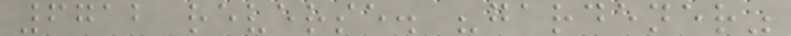6712 reverse. "gardener"
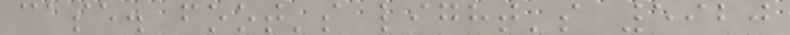case. foot's light's 5920
